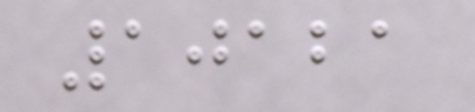10121
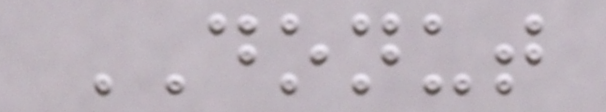DONUT
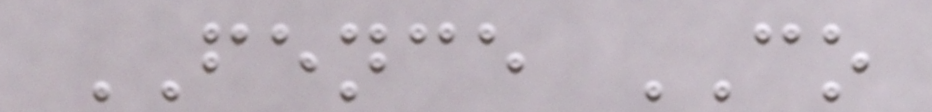FENCE CO
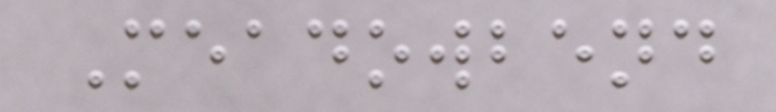Meadowbend
